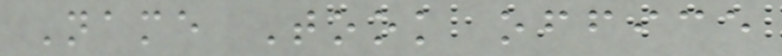Name Took office
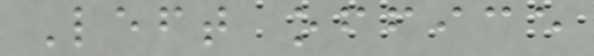Left office
